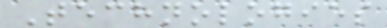Technologies
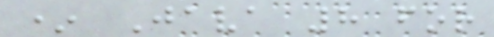* Java 8 for
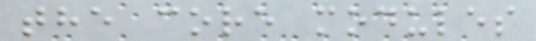the core modules
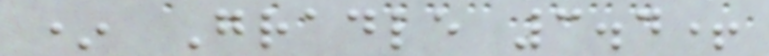* Gradle 3.4+
